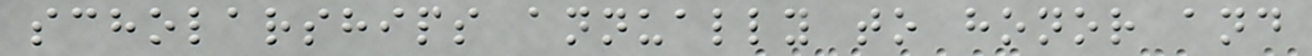scholarships annually to honor and
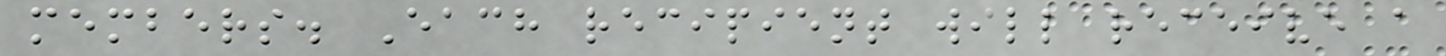members. Each recipient will receive a
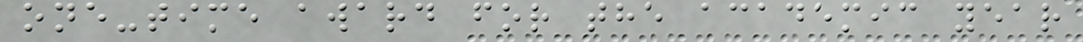one-time award for the academic year
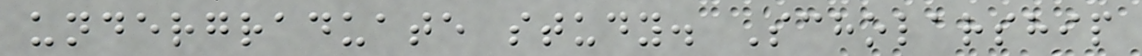undergraduate study. Scholarship
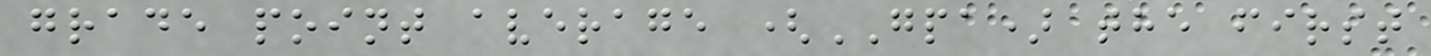grade point average (GPA) the first
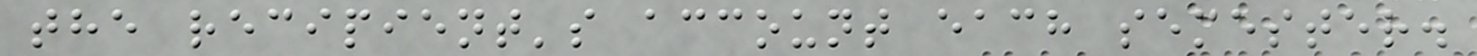the recipient's account each semester.
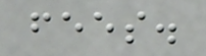fees.
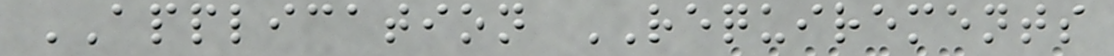APPLICATION REQUIREMENTS
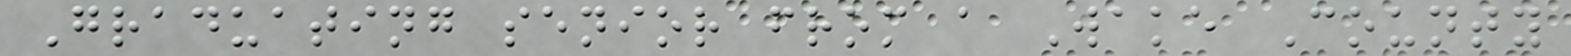Graduating senior from a Wake County
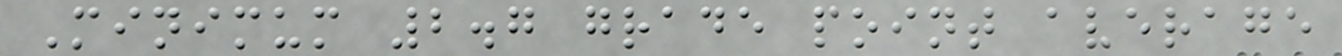Minimum 2.7 grade point average
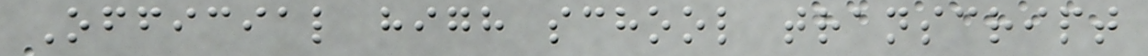Official high school transcript
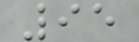95
